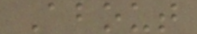About
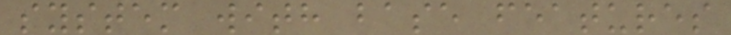system with base features
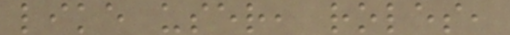like user, roles,
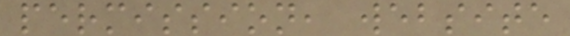permission, website
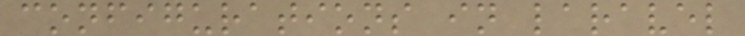configurations in laravel
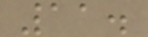11.
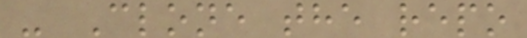- Clone the repo
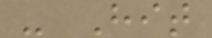- Hit
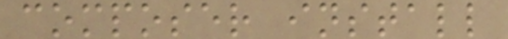composer install
